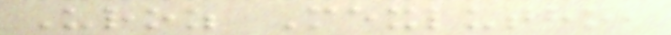Uroz Mexlutho,
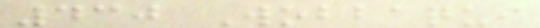430 Wobbaqui
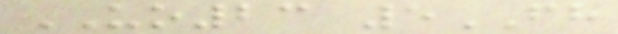UO23 5FH
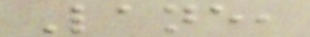Lane,
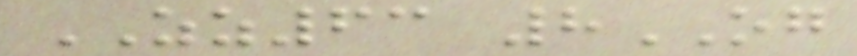ZZ63 8OG
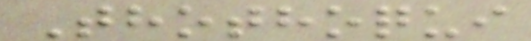Thothoqui
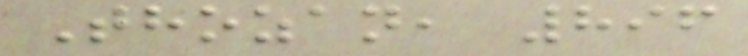Thozan, 896
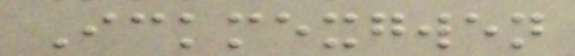Ickmexgwen
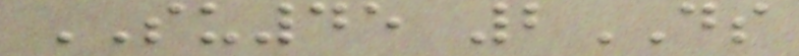SU45 2DS
